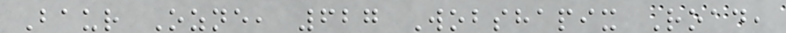Baur Ozne, 627 Wobshapix Road,
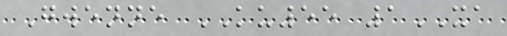Gwenne KU55 1XA
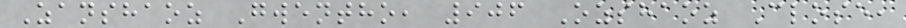Zanshaoz Gwentho, 906 Ozshaoz Close,
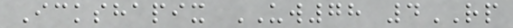Ickshapix UW78 4RP
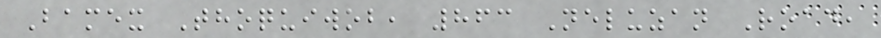Bamex Thoquiwob, 863 Neluzan Road,
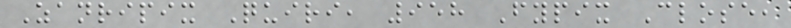Zanripix Quiri, 958 Fypix Close,
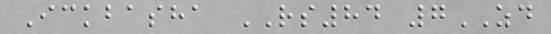Ickbasha RS84 7ZD
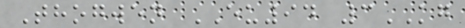Thogwen EU94 3KG
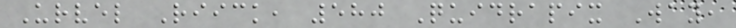Urvel Riick, 580 Quidrapix Way,
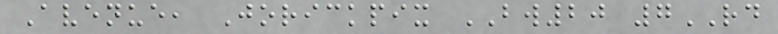Avenue, Jorickpix BW20 7RD
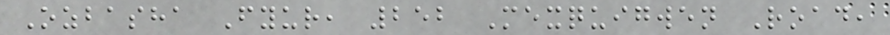Ozbasha Fyur, 252 Mexquigwen Road,
